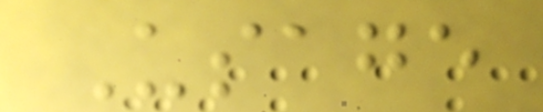Usage
